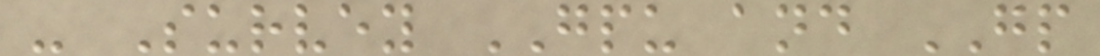- Survey GPU and GP
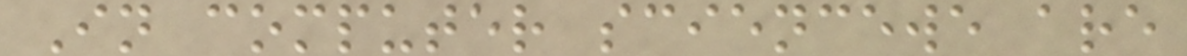In computer sciencewe are
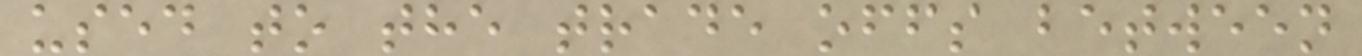used to the trade offs between
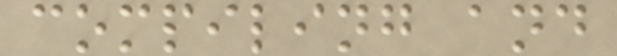compiling and
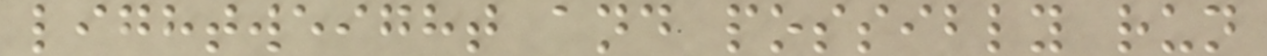lightweight and possibly run
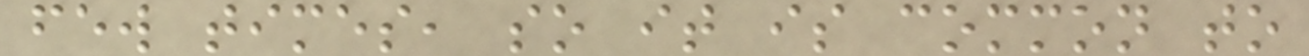few times, so it is common to
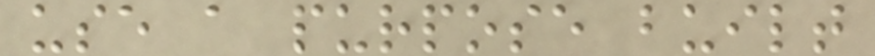use a purpose built
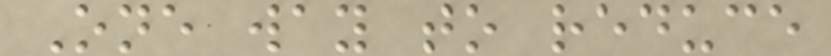One way to reduce
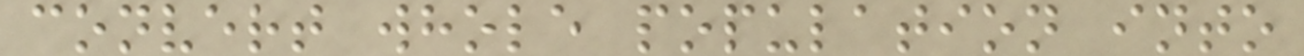convert whole population into
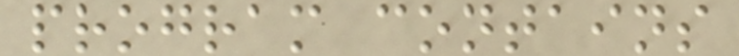program contains
